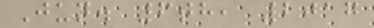Jun. 6th, 2017
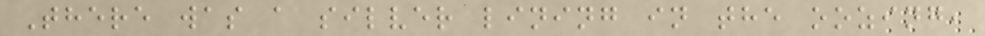There was a silver lining in the oozing,
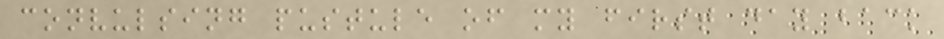convulsing pustule of my first day back
